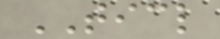TICL
